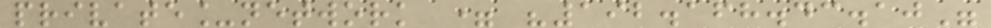private_network = "192.168.43.10"
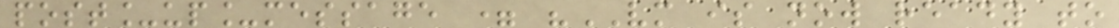post_up_message = "VM is now ready to
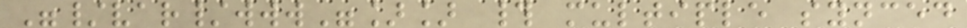"/var/www"]] # multiple synced
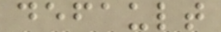default
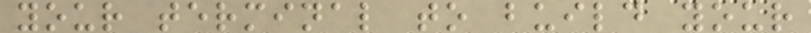your terminal to build your
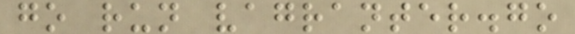go run vagranter.go
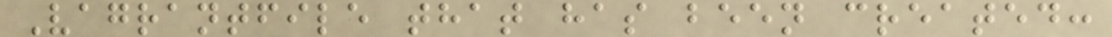Vagrantfile that has been created:
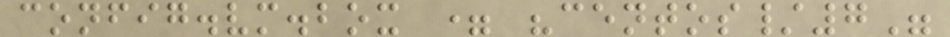config.vm.box = "centos/7"
